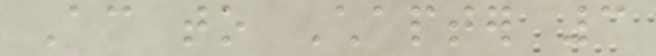According to Chapter 3
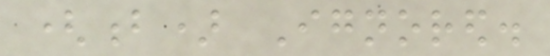(b) Ignored.
